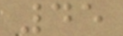45
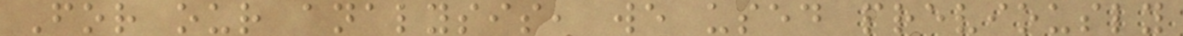For our analysis, we used previously
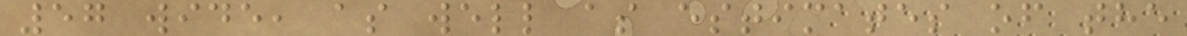57 wide, as well as estimates of the
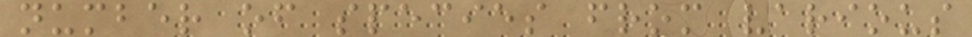number of species from various
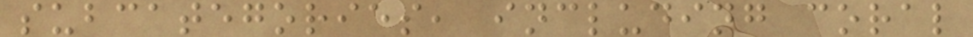subcategories, including coral
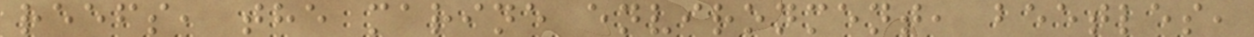reefs, the marine environment, beetles,
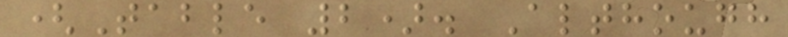(Table 2). Although
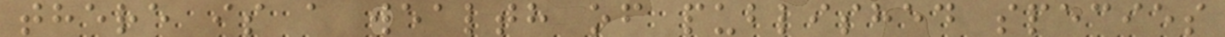there is a wealth of published species
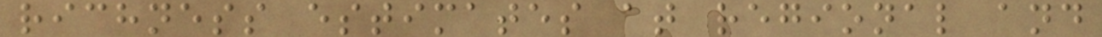richness estimates at regional and
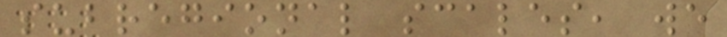subregional scales, we
